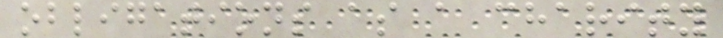obligations as a charity
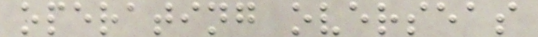operating overseas
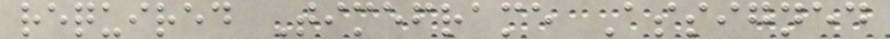required Timeframe Assigned
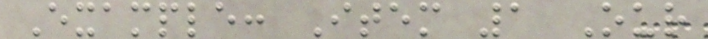Example: Item 1 Our
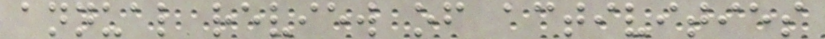annual review of activities
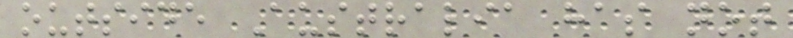outside Australia has not
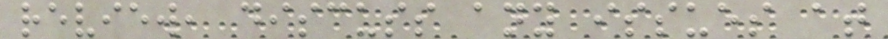review, discuss any issues at
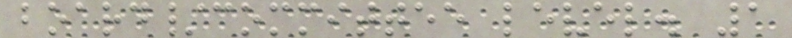board/committee level. 1
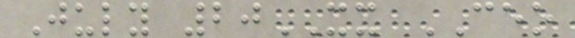July 20XX CEO
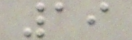19
